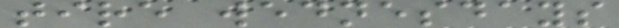tire wednesdays
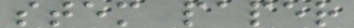stem paper
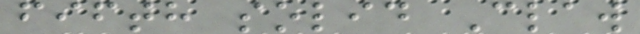fifth solid Claw
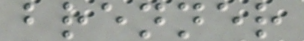brenner
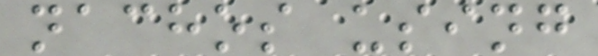nachos using
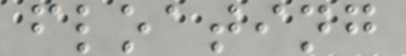floating
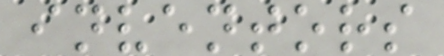inventors
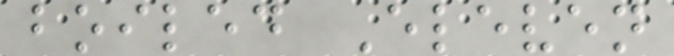boiled Eleven
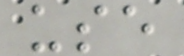use
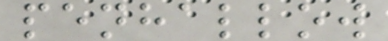penhallow
